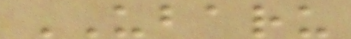UBARU
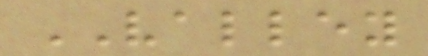VALLEY
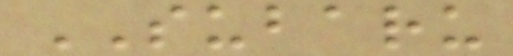SUBARU
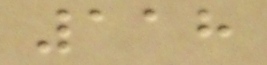118
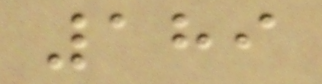189
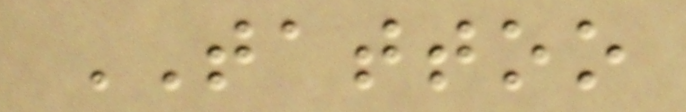TATTOO
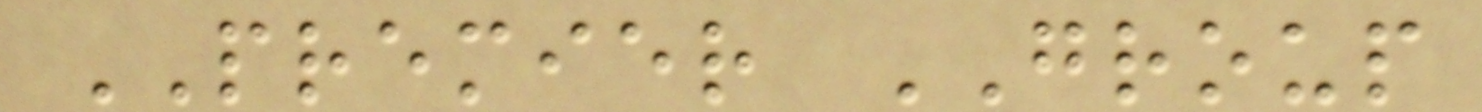PREMIER GROUP
